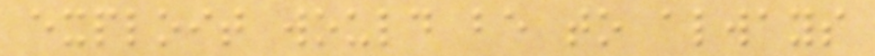exploit would be to always
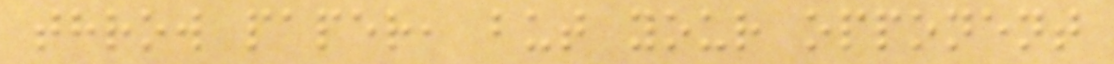throw paper, but your opponent
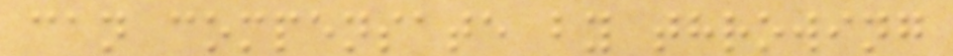can compensate by throwing
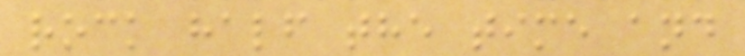rock half the time and
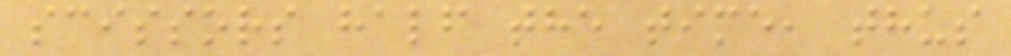scissors half the time, thus
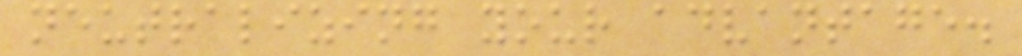neutralizing your advantage.
